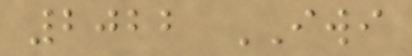2022 IWI
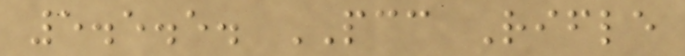5.5.5. PCC Rifle
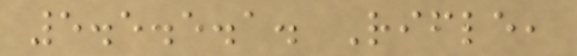5.5.5.1. Rifle,
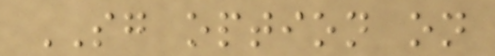SG option on
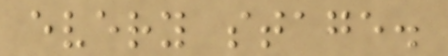every stage.
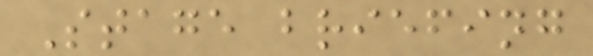Stage briefing
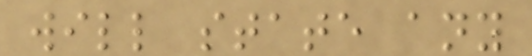will state any
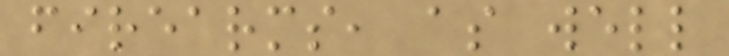firearms, as well
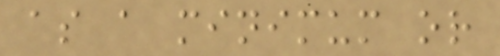as a minimum or
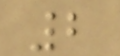2
